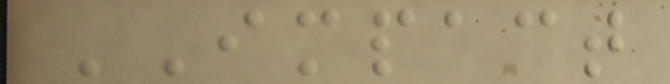IMPACT
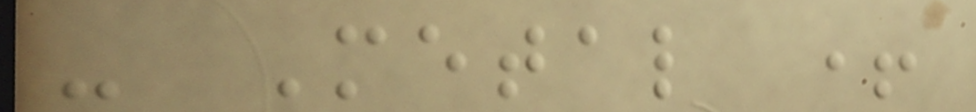- Metal +
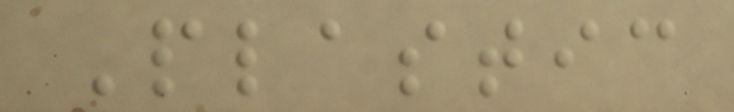Plastic
